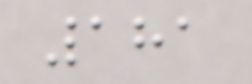181
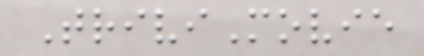TriviMovie
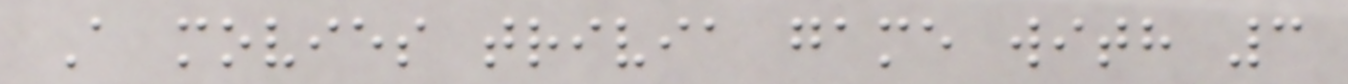A movies trivia game with 3
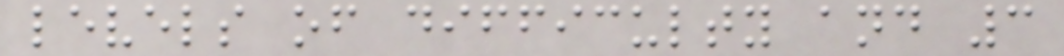levels of difficulty and 3
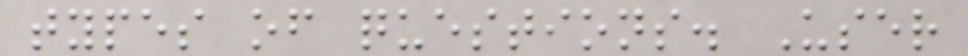types of questions. User
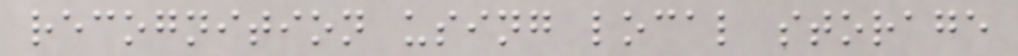recognition using local storage
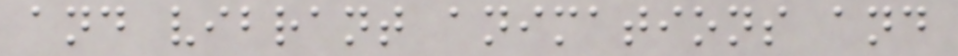and vibrant animations and
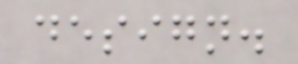design.
